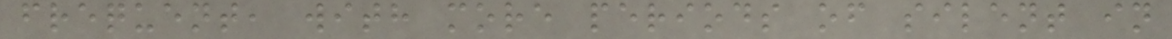frequent, with more periods of silent in
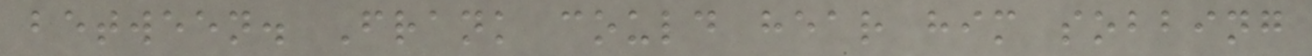between. Frank could hear him sobbing
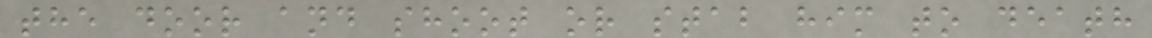the door and shoot or stab him to death
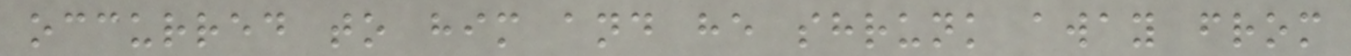occurred to him and he shrunk away from
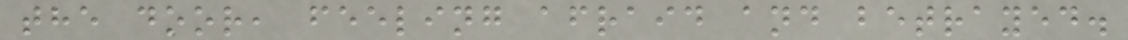the door, feeling afraid and betrayed.
